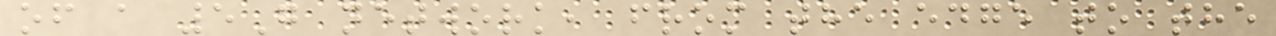of a 5G network, from the edge to the
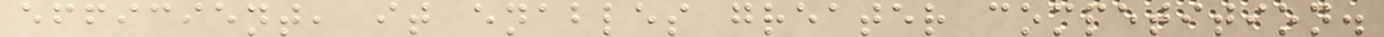efficient, it enables greater competition.
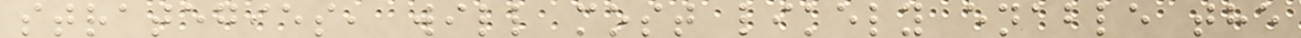strategies, will most likely enable the
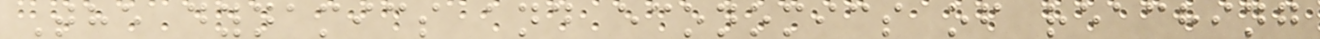The dynamics and economics of reaching
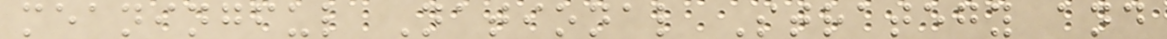meaningful National Strategy and
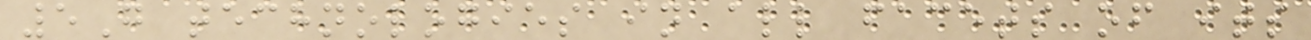5G technologies in all facets of its
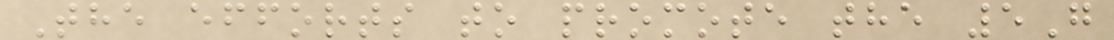The efforts to promote the 5G
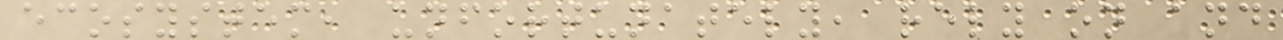ecosystem, unfortunately, rely on and
